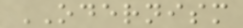ODERNISM
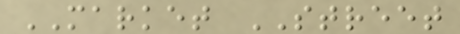MARKET STREET
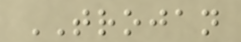TROJAN
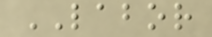LABOR
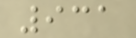931
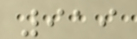919
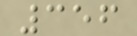356
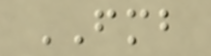FMB
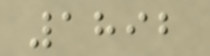1892
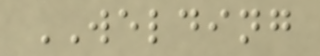WELDING
